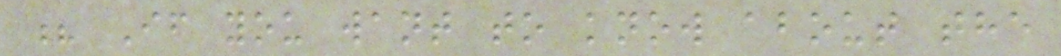? If you want to know about the
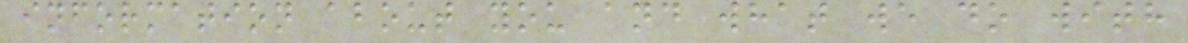information about you and what we do with
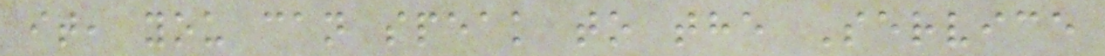it, you can speak to the Service
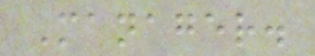Manager.
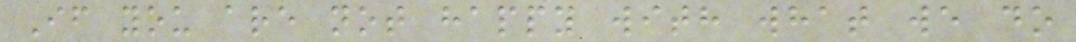If you are not happy with what we do
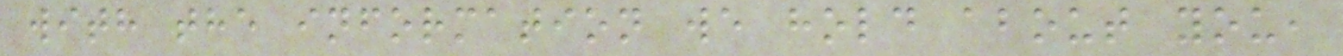with the information we hold about you,
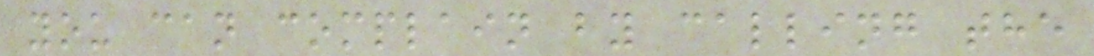you can complain by calling the
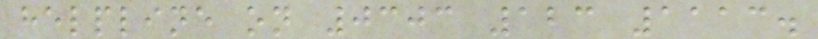helpline on 0303 123 1113.
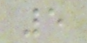5
